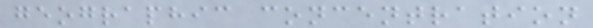geographic concentration
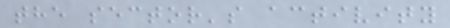the sector's activity
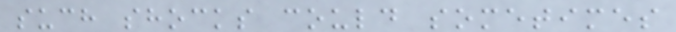such shocks could sometimes
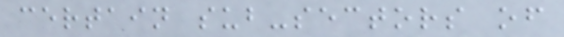certain sub-sectors of
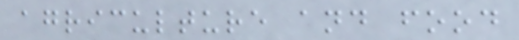agriculture and food
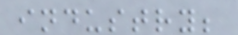industry;
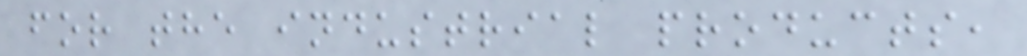for the industrial products,
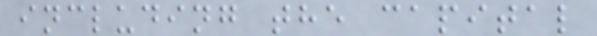including the capital
